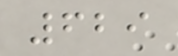629
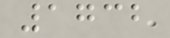1732
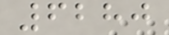6280
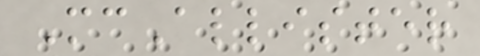McAllister
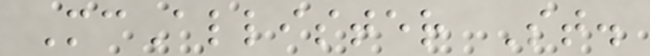McAllister St.
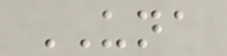UNA
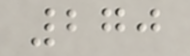270
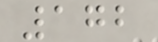172
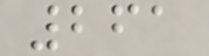261
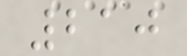210
